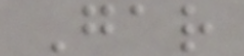Gar
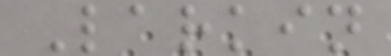Larkin
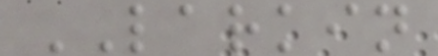LARKIN
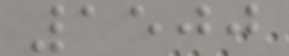1500
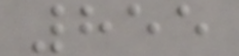855
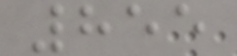855
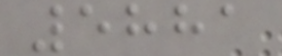5881
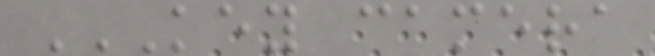KEY CAMERA
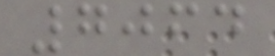7064
